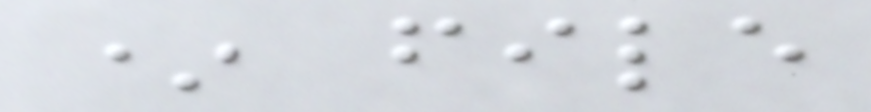* file
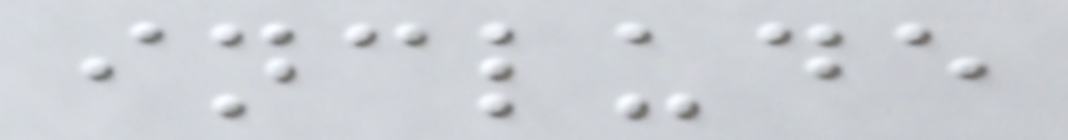include
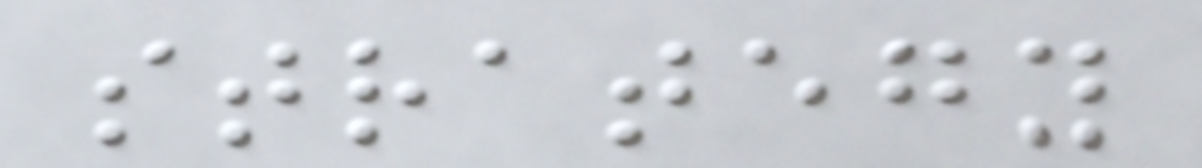strategy
